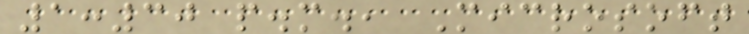1:30 p.m., Microsoft
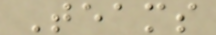Teams
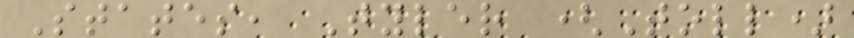States, Tyler (Toll)
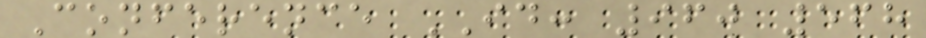Conference ID: 960 568
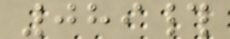089#
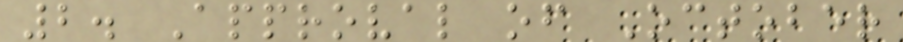2. Approval of October
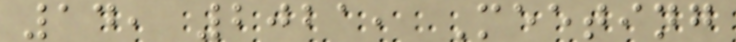14, 2021, Meeting
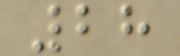28
